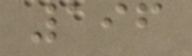196
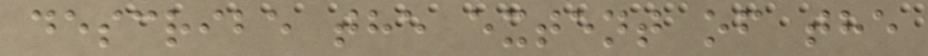describe the extent of the
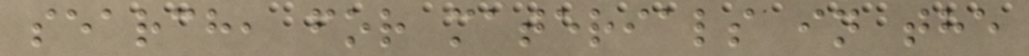search, for materials in the
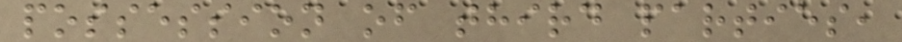possession of third parties,
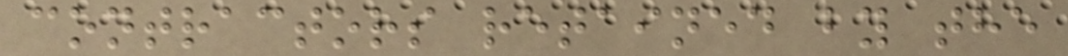contractors retained by the
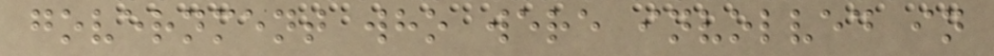government who were involved in
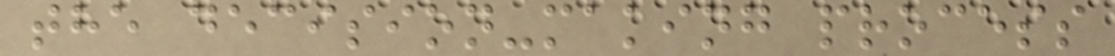the decision-making process
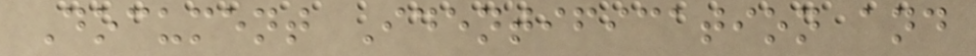Document Identification and
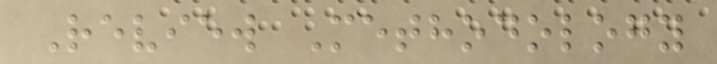Review Methodology
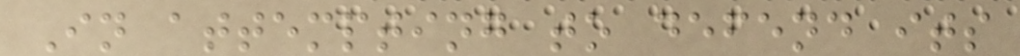In attempting to defend its
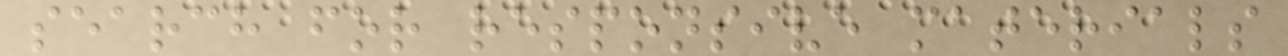search for responsive materials
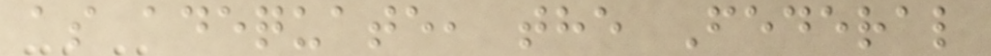as adequate, the Federal
